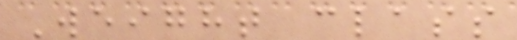Weight class
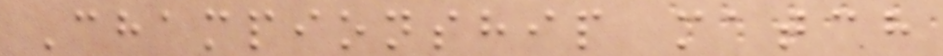Championship match
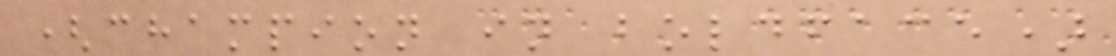(champion in boldface)
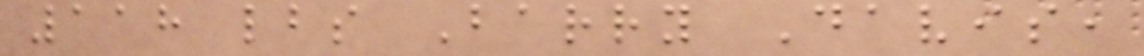118 lbs Barry Davis,
